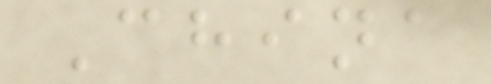China
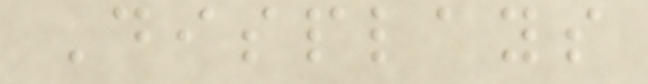Displays
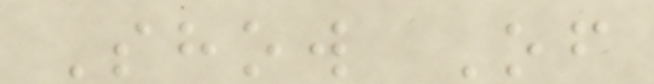Show Of
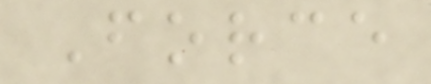Force
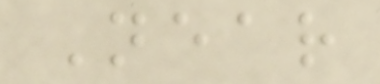Near
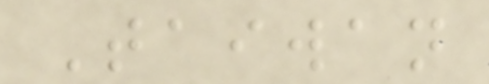Taiwan
